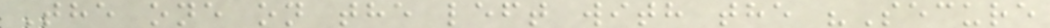The one on the left with the "Secure
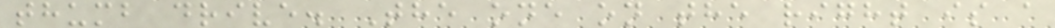thumb drive. The one on the right is a
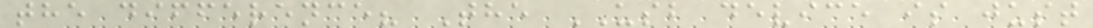the difference? The USB device is just
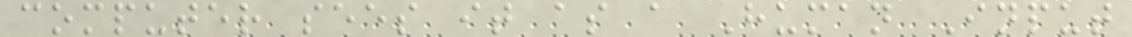computer sees it as a Human Input
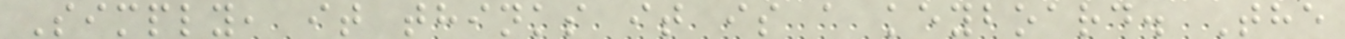Simply, it thinks it is a keyboard. The
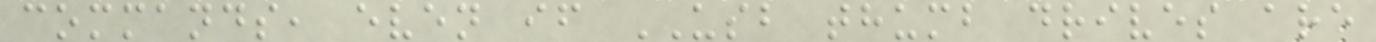commands, even if USB thumb drives are
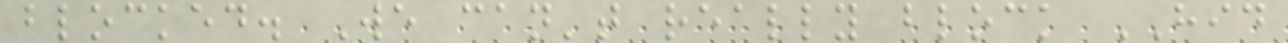blocked. We can't really block HID
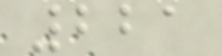221
